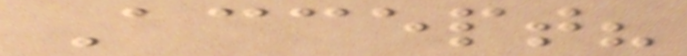Accept?
